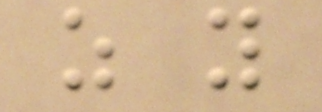as you
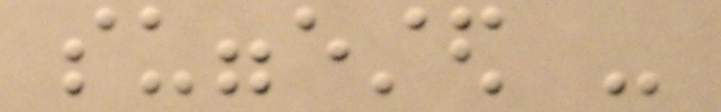suggested -
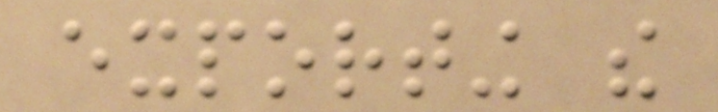exporting the
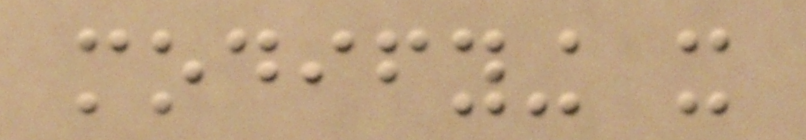modifying it
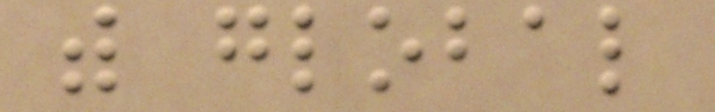with global
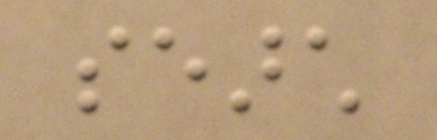search
